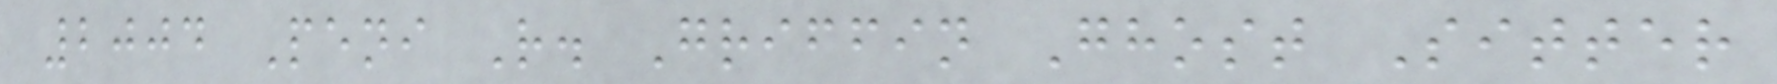2004 Peni R. Griffin Ghost Sitter
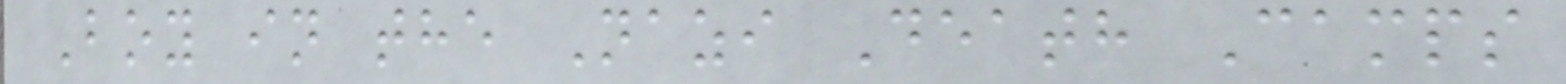Boy in the Nazi Death Camps
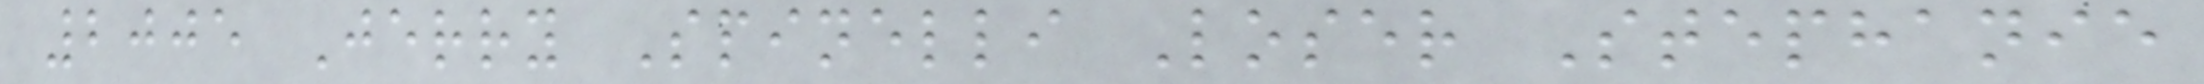2005 Jerry Spinelli Loser Stephanie
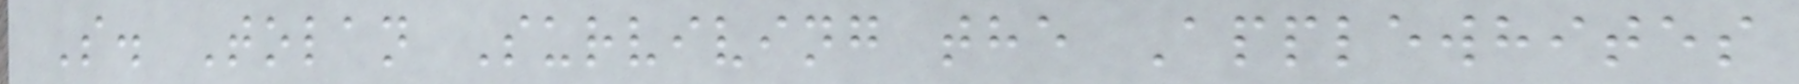S. Tolan Surviving the Applewhites
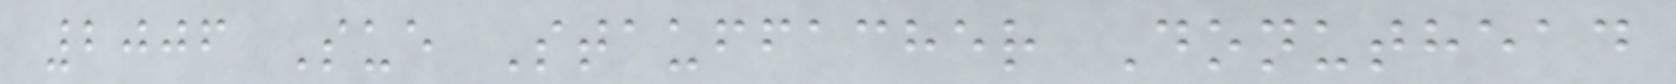2006 Sue Stauffacher Donuthead
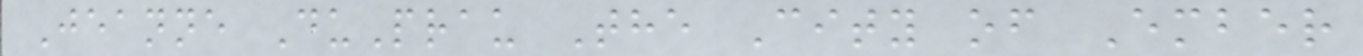Jeanne DuPrau The City of Ember
